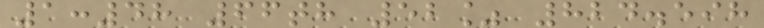1:48 66th 52% 824.598
